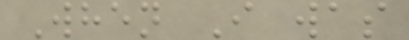When I was
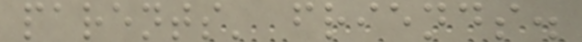parents' friends.
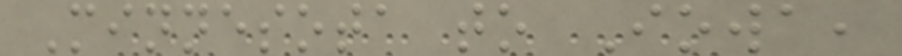Minnesota to Iowa,
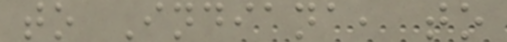to Indiana, to
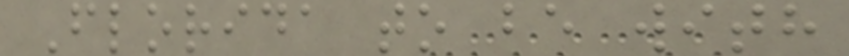Florida to be with
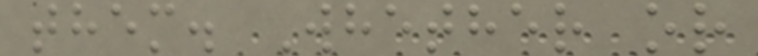them. Whether or
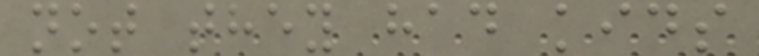not they had kids
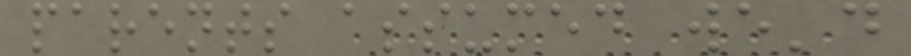parents assumed we'd
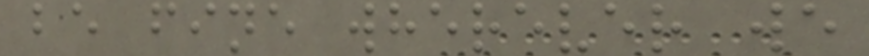be fine wherever we
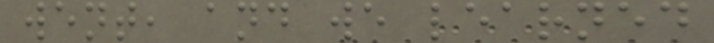went, and we learned
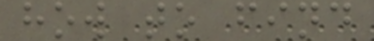how to find
